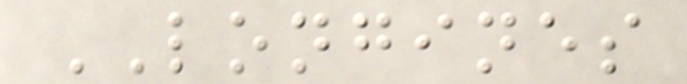LONGINES
